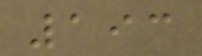193
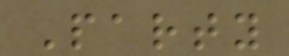Party
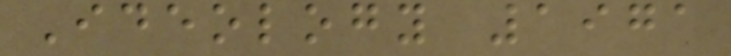Ideology 1971
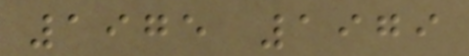1975 1979
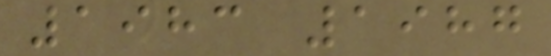1983 1987
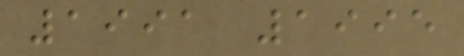1991 1995
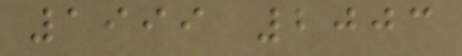1999 2003
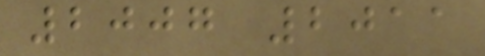2007 2011
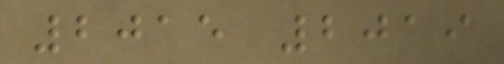2015 2019
